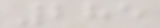285
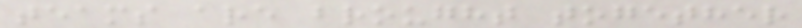teams are brought together
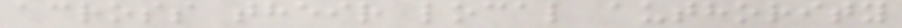across their local authority
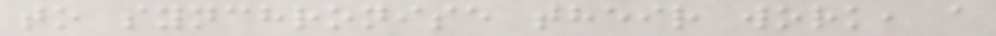to synchronise their work, a
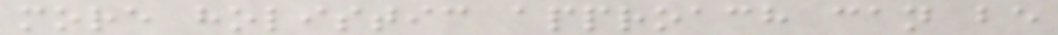more holistic approach can be
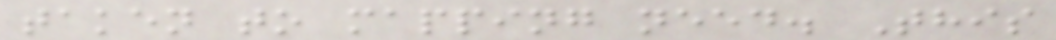taken to mapping need. This
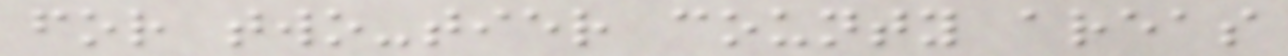for two-tier county areas
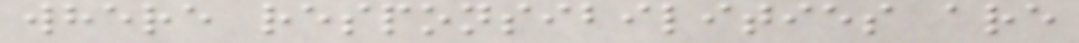where responsibilities are
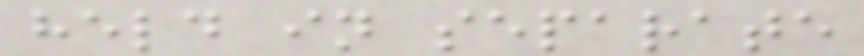held in separate
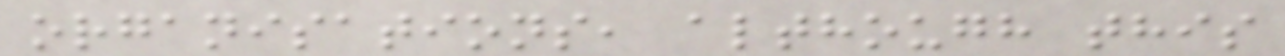organisations, although this
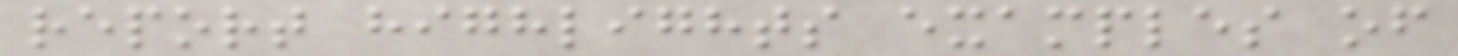report highlights examples of
